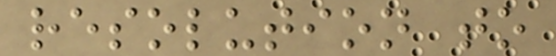resolution to
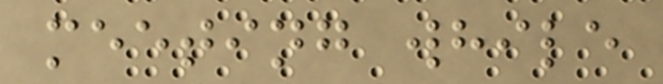meeting while
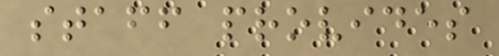staff provides
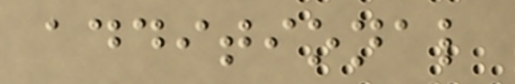additional
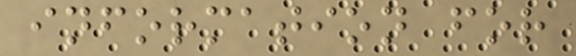information for
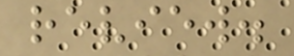review.
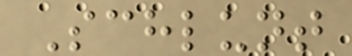Schlunt
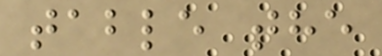table the
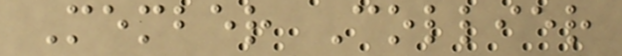Member Collier
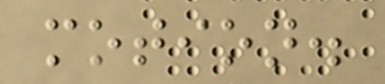motion.
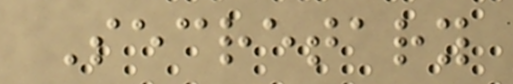Secretary
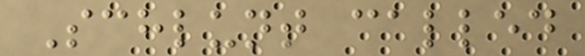Schlunt called
